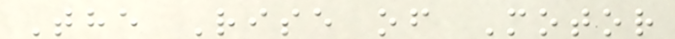The Rise of Motor
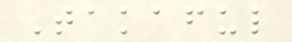Takaful
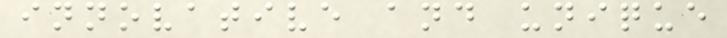innovative and unique
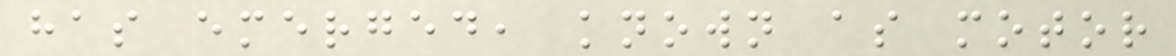has emerged, known as motor
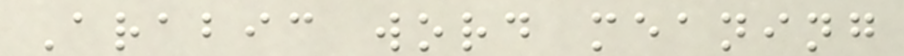Arabic word meaning
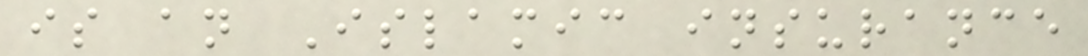is an Islamic insurance
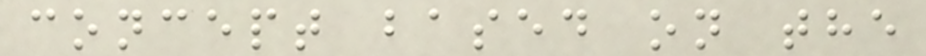concept based on the
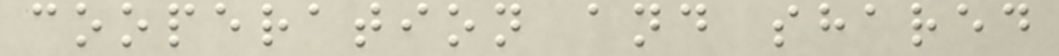cooperation and shared
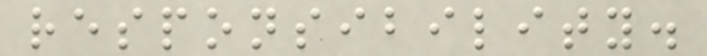responsibility.
